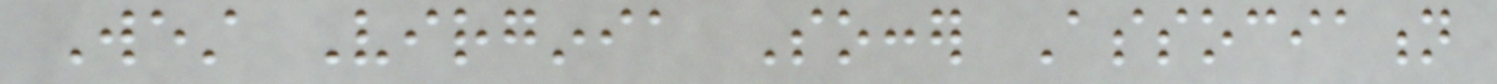West Virginia Soccer Association
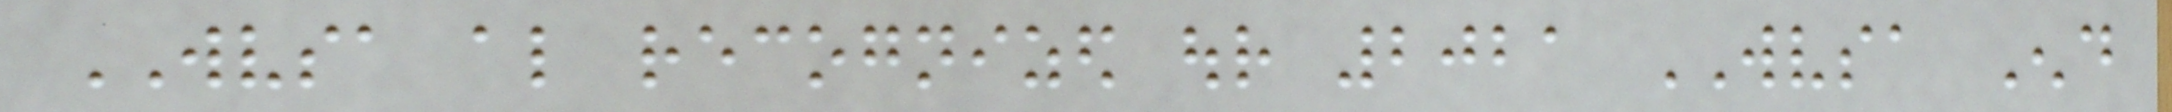WVSA also recognized our 2021 WVSA End
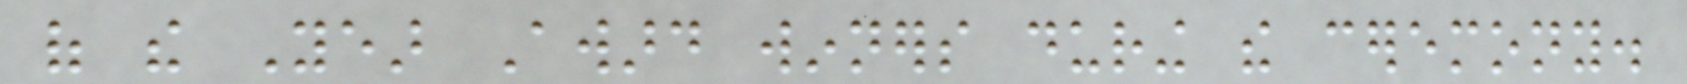of the Year Award winners during the ceremony.
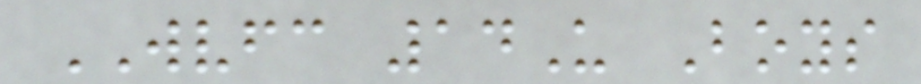WVFC 14U Boys
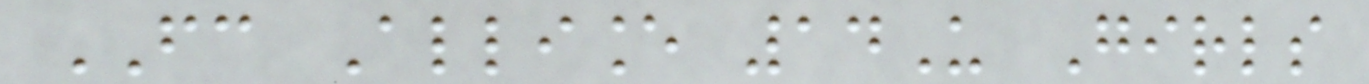FC Alliance 14U Girls
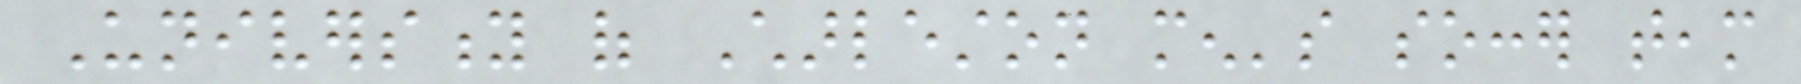University of Charleston men's soccer team
